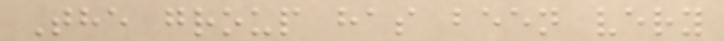The group has been very
